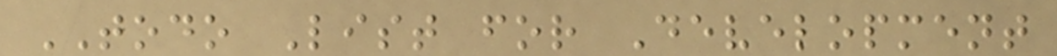TODO List for Development
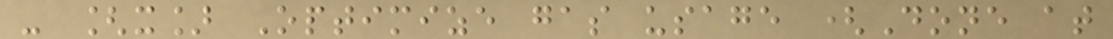- [x] Optimize gas usage (Done at
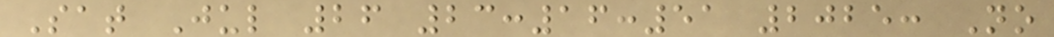Sat Jul 26 23:16:51 2025: No
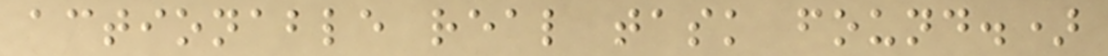actionable real task found.)
